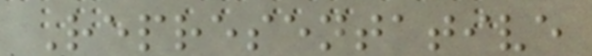Representative
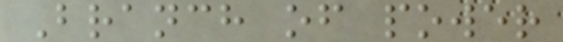Branch of power
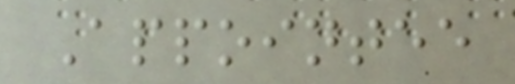Appointee
